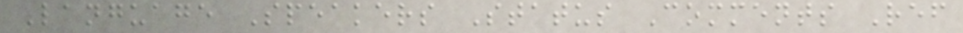Language Speakers Status Comments Ref
